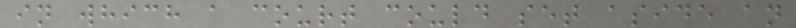in which a court could set aside an
